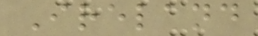Ireland
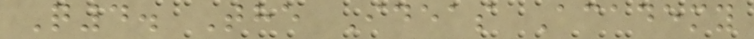Q4. The Ideas Academy
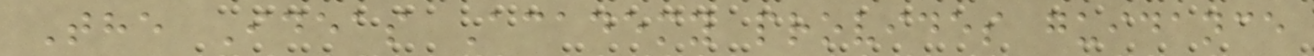The Ideas Academy provides guidance
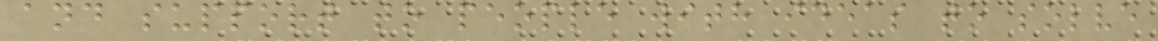and support to people with ideas to solve
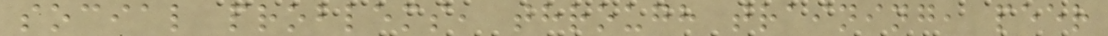social problems, through training, peer
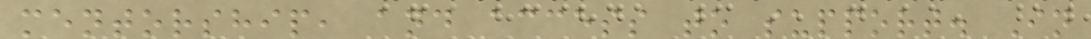mentorship, and access to support. In
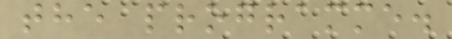the programme.
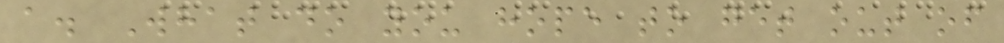a. What do you hope to get out of
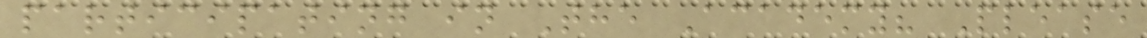participating in The Academy? Please
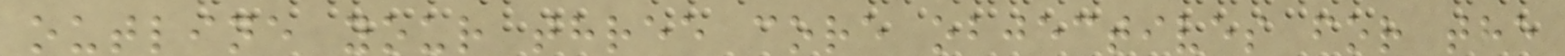outline your three core objectives for the
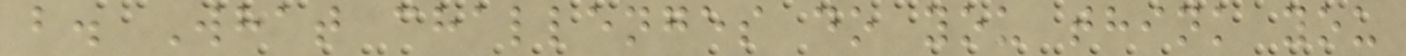b. What challenges do you think you
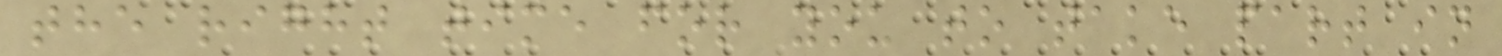the right time for you to take part in
